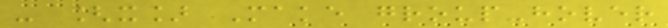- [x] Make group-hover
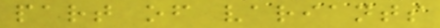part of variants
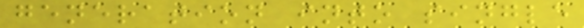generation into single
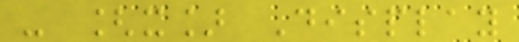- [x] Display
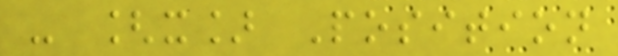- [x] Position
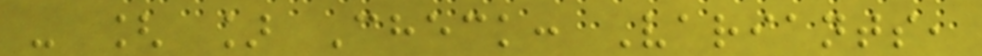- [ ] Check: Variants,
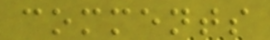comments
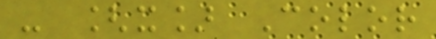- [x] Color
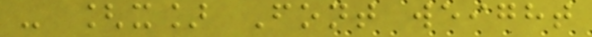- [x] Font weight
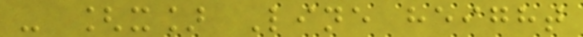- [x] Line height
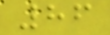86
